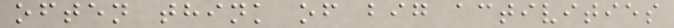often think of big activities
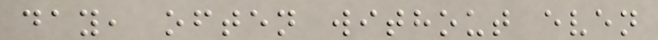day, often without even
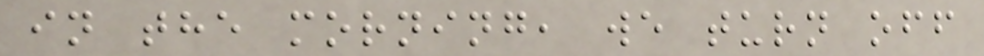in the morning, we turn off
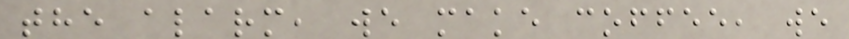the alarm, we make coffee, we
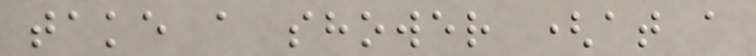take a shower (at a
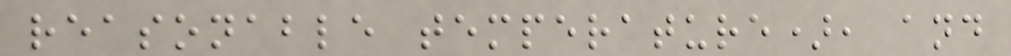reasonable temperature), and
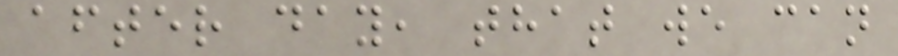after day, that we can
